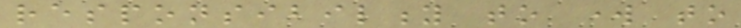responsibility to work to
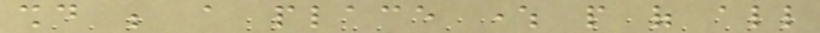should be a place where people of all
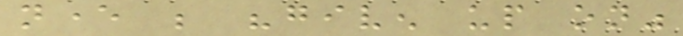never be "given up on"
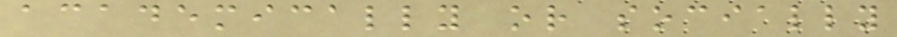academically or socially
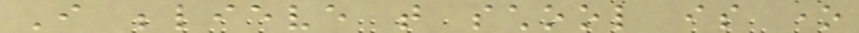I believe that school is one
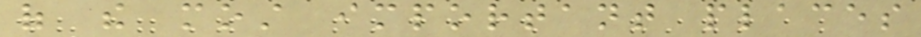of the most important places
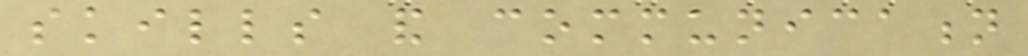skills and communication
